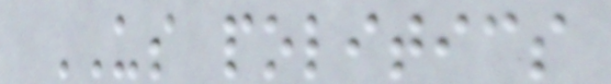US politics
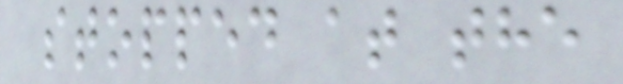stopped at the
